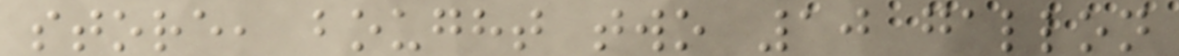store, bought two 10 gallon
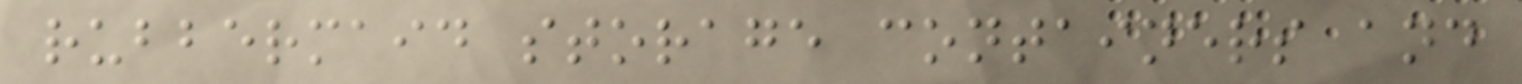rubbermaid storage containers and
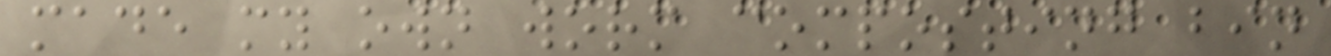made my own worm composting bin
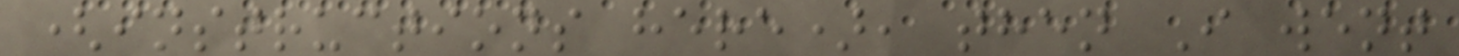(instructions here), then I went
